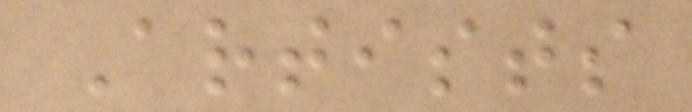Artists
